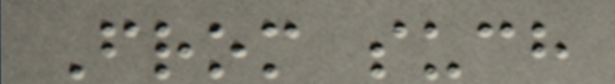From such
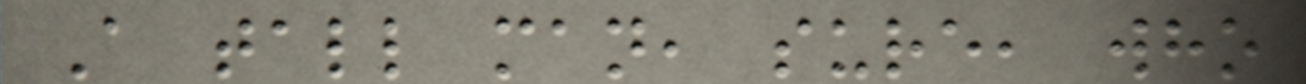A tall man, sure, who
